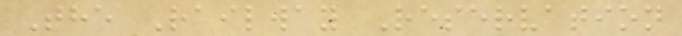The Railway Reservation
